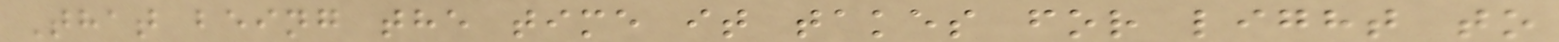That being the time it takes for light to
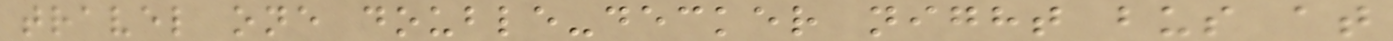travel one double-decker night bus at
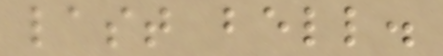last bell.
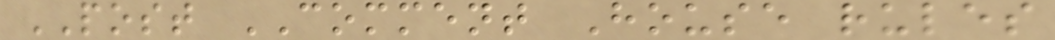POST COMMENT House rules
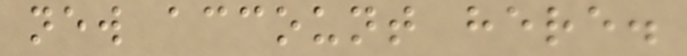new account here.
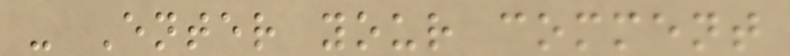- Enter your comment
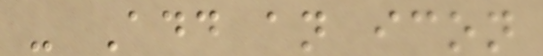- Add an icon
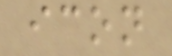icon
